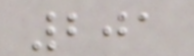201
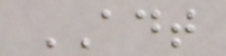ADT
